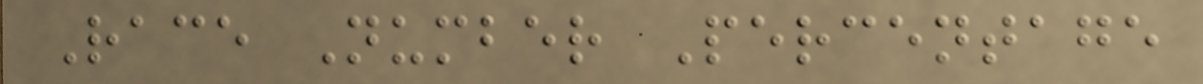Race Number Percentage
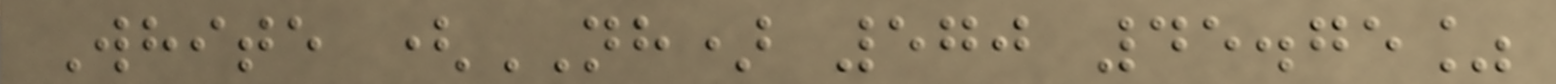White (NH) 570 45.75%
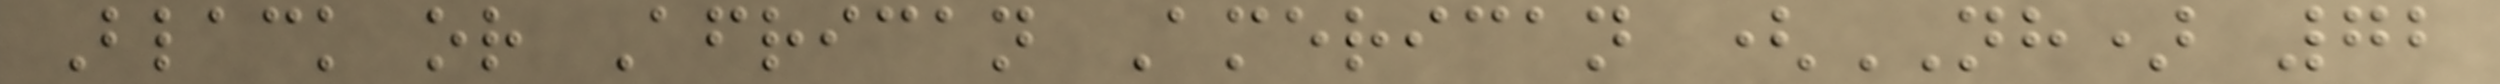Black or African American (NH) 72
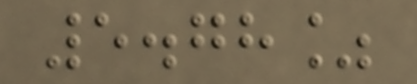5.78%
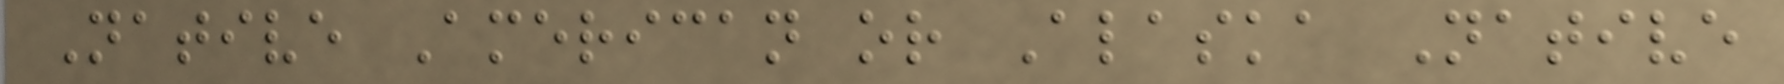Native American or Alaska Native
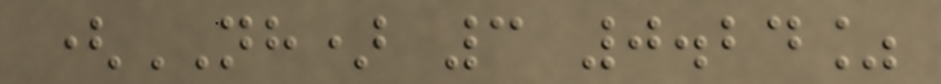(NH) 3 0.24%
